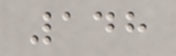148
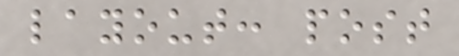layout: post
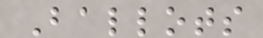Ballots
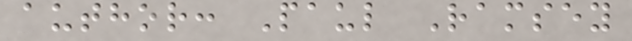author: Paul Ramsey
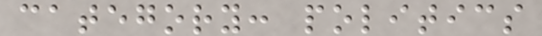category: politics
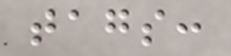tags:
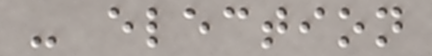- election
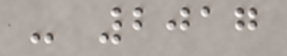- 2017
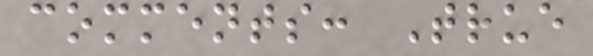comments: True
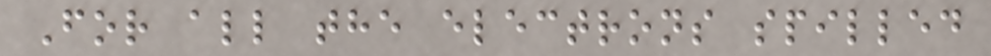For all the electrons spilled
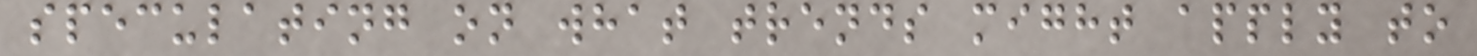speculating on what trends might apply to
